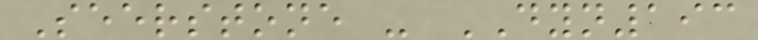Seerstone - DYN193
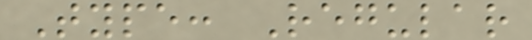Type: Regular
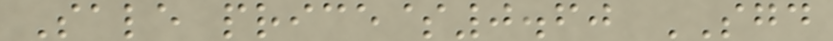Sale price$0.60 SGD
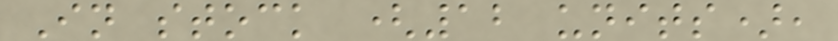In stock (12 units),
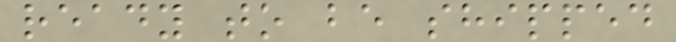ready to be shipped
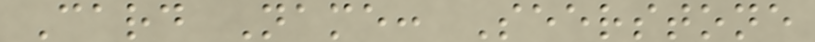Card Name: Seerstone
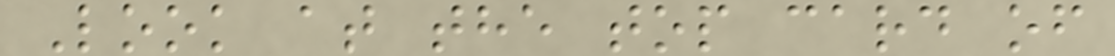Look at the top card of
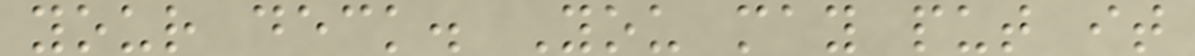your deck. You may put it
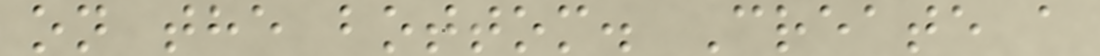on the bottom. Create a
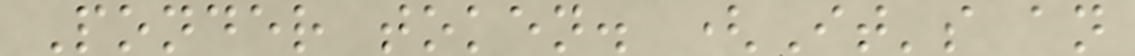Ponder token. (It's an
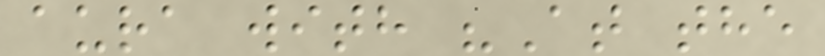aura with "At the
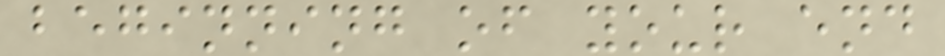beginning of your end
